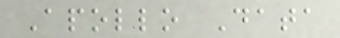Apollo Data
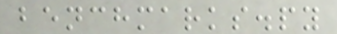benchmarks.py
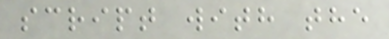script with the
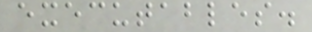executables.
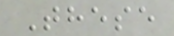These
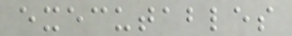executables
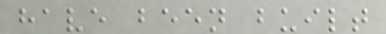have been built
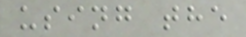using the
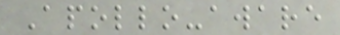Apollo-aware
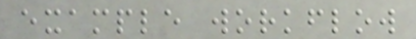example workflow
